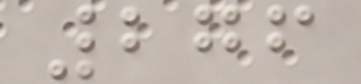276
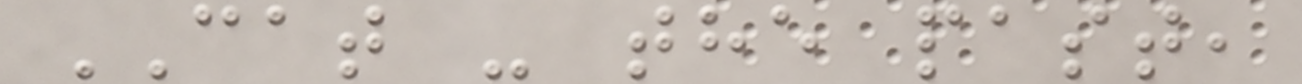CAT - the past,
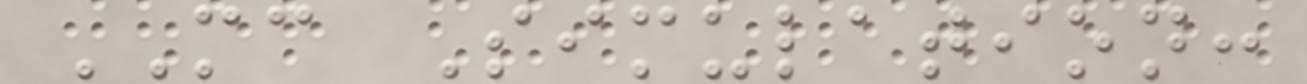MC Simulation:
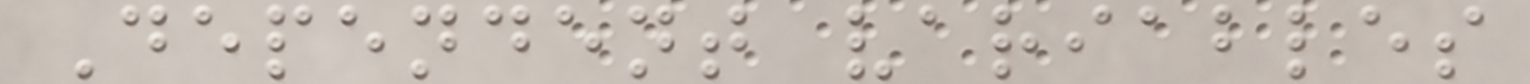Dependent variables
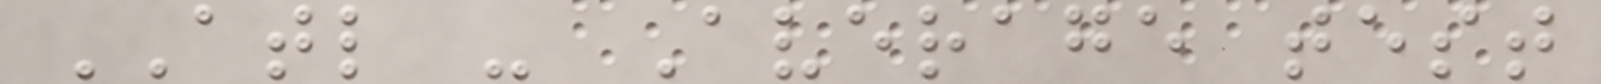ATL - Average test
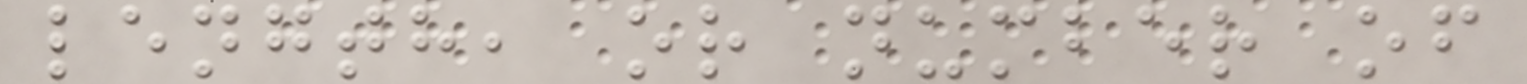length, or number of
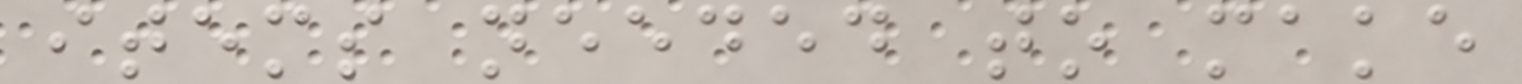items needed to make
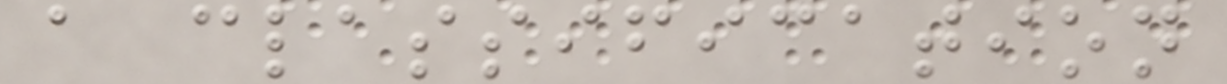a classification
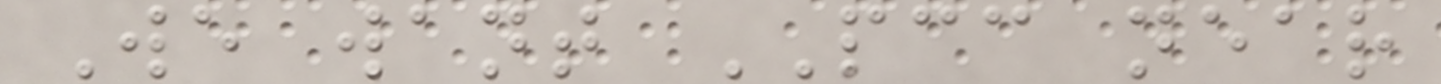We want PCC near
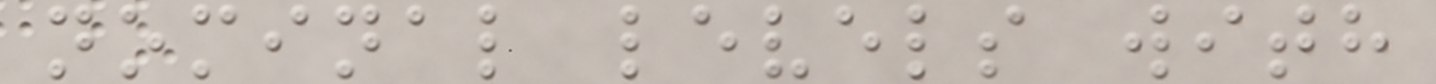nominal levels with
